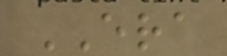ERA
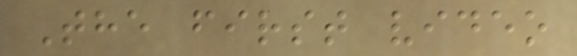The first video
